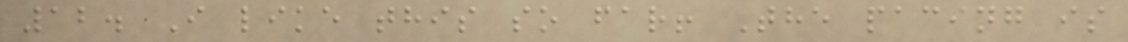12. I like this so far! The pacing is
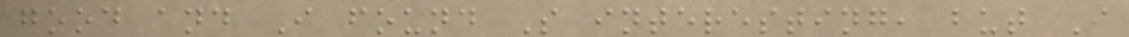good and I found S interesting, but I
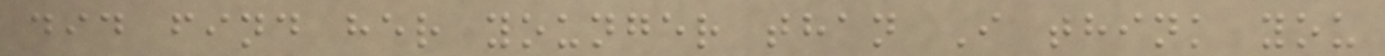did find her younger than I think you
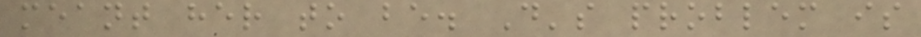meant her to be. D's problem is
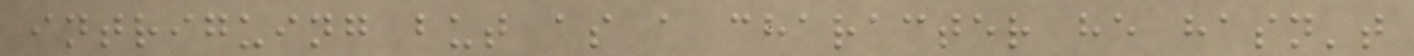intriguing but as a character he hasn't
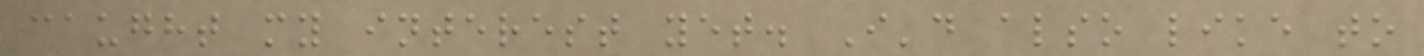caught my interest yet. I'd also like to
